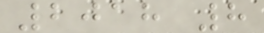2018 8
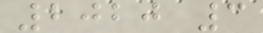2020 3
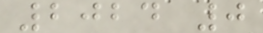2024 0
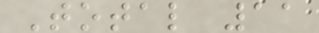Total 11
